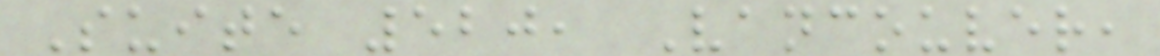Suite 520, Vancouver,
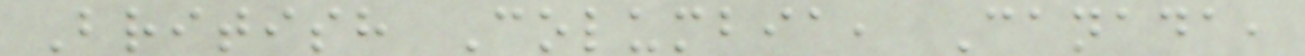British Columbia, Canada,
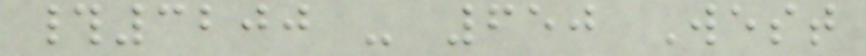#3200 - 650 West
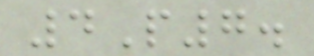4P7.
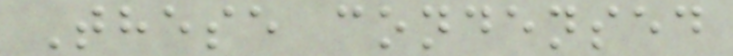These condensed
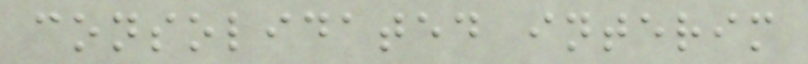consolidated interim
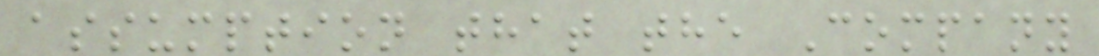assumption that the Company
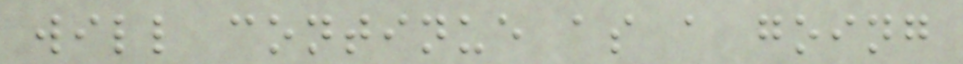will continue as a going
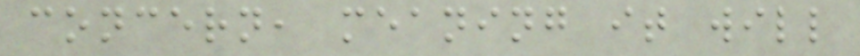concern, meaning it will
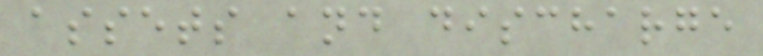assets and discharge
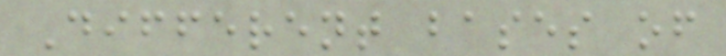Different bases of
